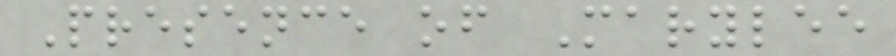Presence of Marylee
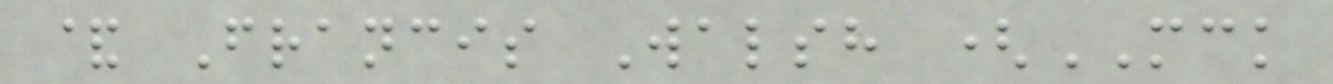& Francis Walsh (MCK
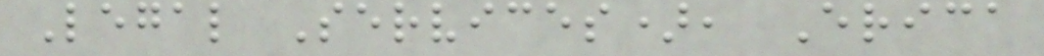Legal Services), Erica
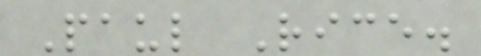Paul Rice.
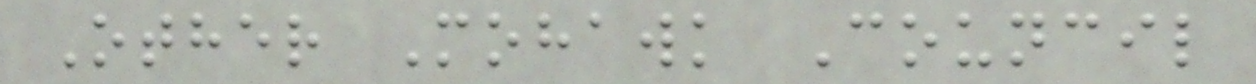Other Mohawk Council
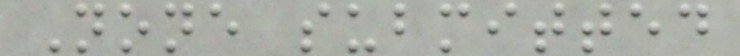None submitted
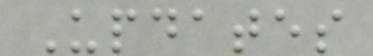Updates
